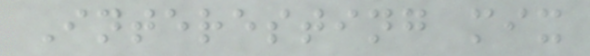Interesting mix
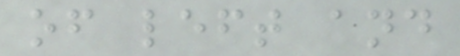of left and
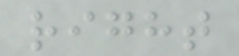right
